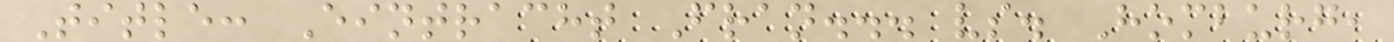Title: Eintracht Fran... vs. Homburg,
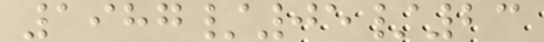1987/05/23
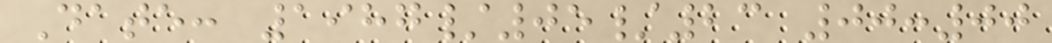Date: 1987/05/23 00:00
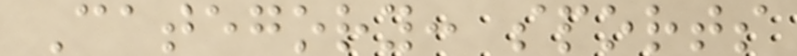Category: sports
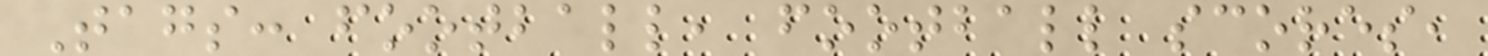Tags: football, football scores,
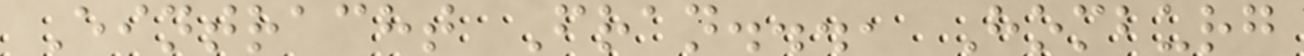Eintracht Fran..., Homburg
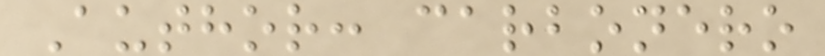Author: carbonero
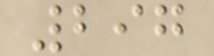297
